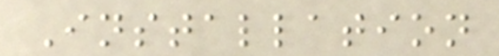Installation
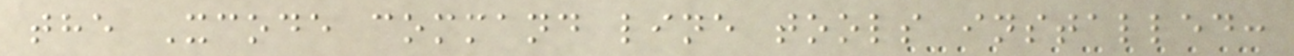the Xcode command line tools installed:
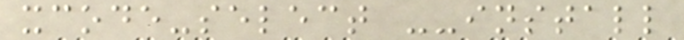xcode-select --install
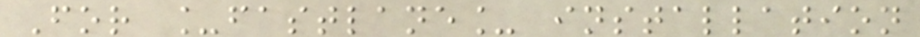For _fastlane_ installation
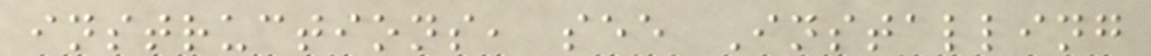instructions, see Installing
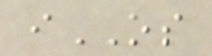iOS
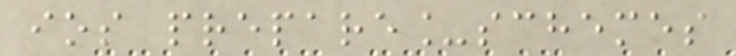ios prepare_schemes
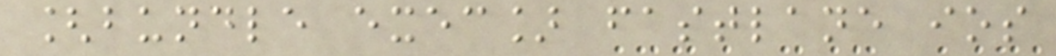[bundle exec] fastlane ios
